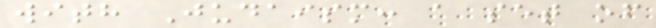with Judaism: a set of
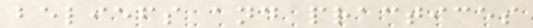beliefs and practices
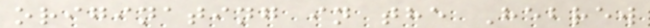originating in the Hebrew
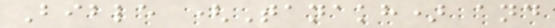Bible (Tanakh) and
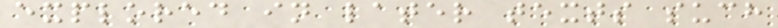explored in later texts such
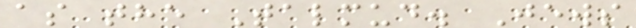as the Talmud. Jews
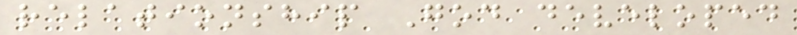relationship God developed
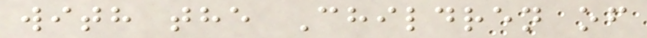with the Children of
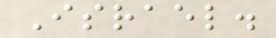Israel.
